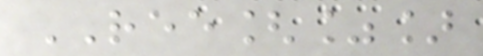REE[%]
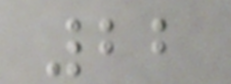22
